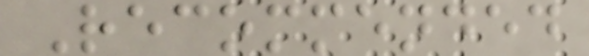Recommended
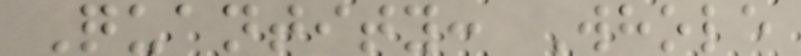Quantity: Whole
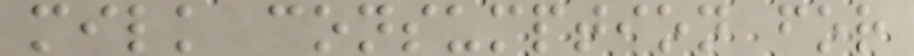milk consumption for
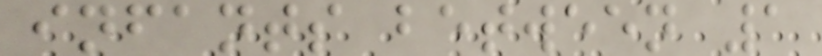infants between 1
